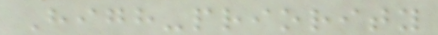High-priority
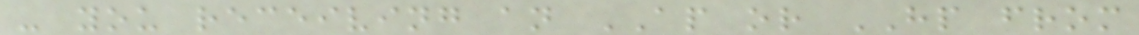- you receiving an AP or HP from
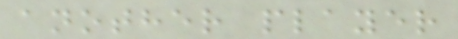another player
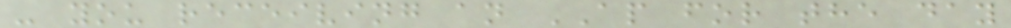- you receiving an AP for the day
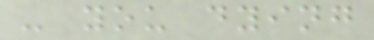- you dying
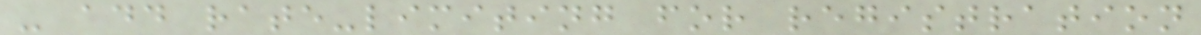- add rate-limiting for registration
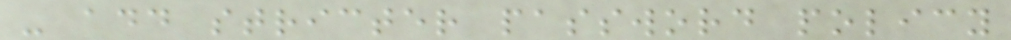- add stricter password policy
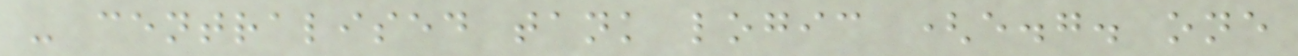- centralised tank logic (e.g. one
